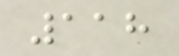118
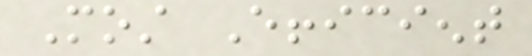Most Efficient
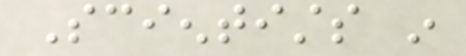Scientists in
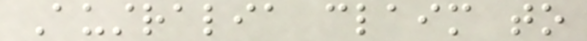Australia claim to
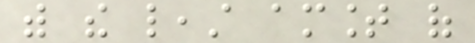with the least amount of
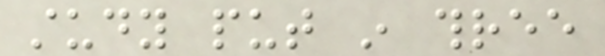study put in three
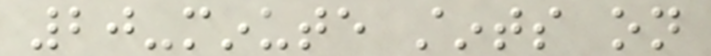20-minute stints on
